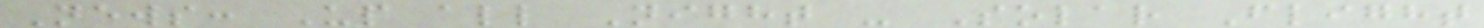News: Up all Night - Solar Flight
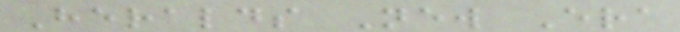Heralds New Era
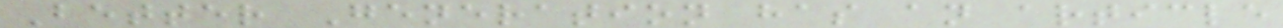Better Generation has an article
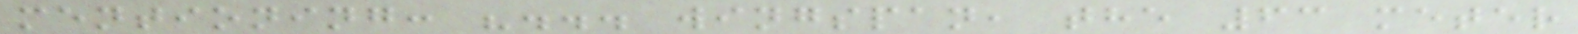mentioning: "... wingspan, the 63 meter
